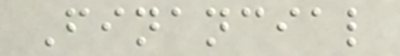Financial
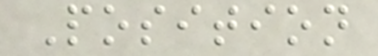Position
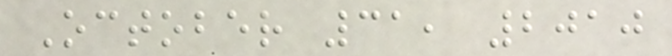October 31, 2010
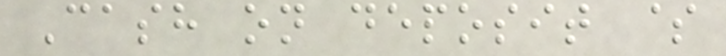Cash on deposit $
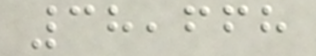38,668
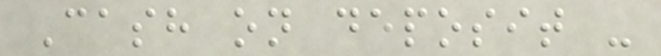Cash on deposit -
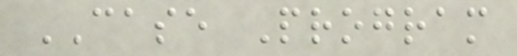CASE Program
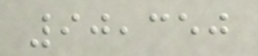90,350
